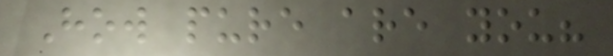How pure are you?
